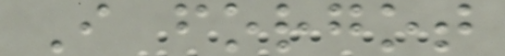I forgot
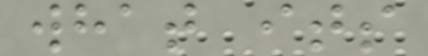what its
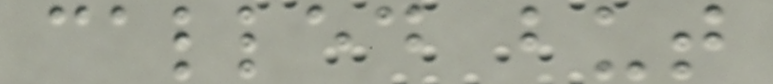called but
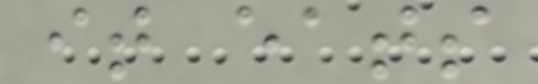it eats
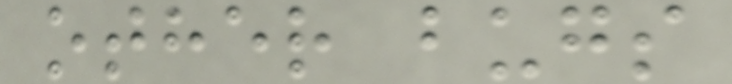other bugs
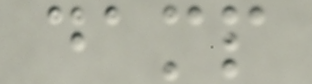damp
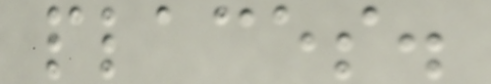places.
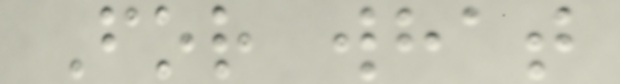For what
